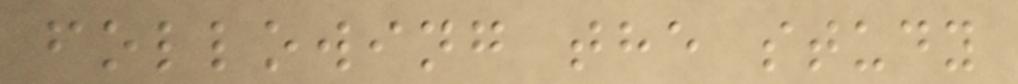following the study
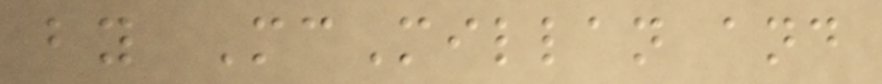by McMillan and
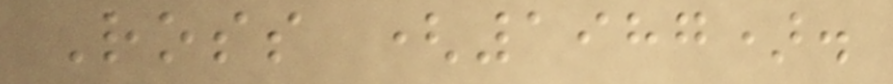Ross (1987).
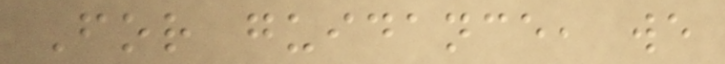For guidance, we
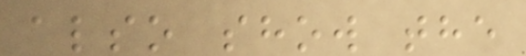also show the
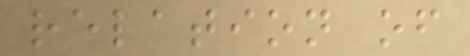relation of
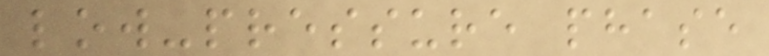low-pressure phase
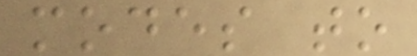modes to
